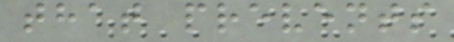that prevents
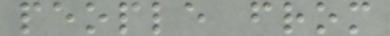people from
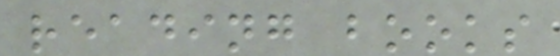reading books
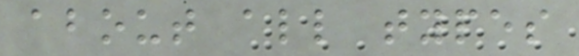about all types
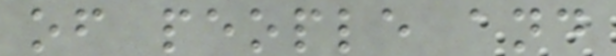of people and
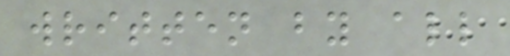written by all
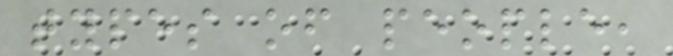types of people,
